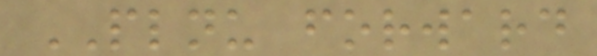PLNU forward
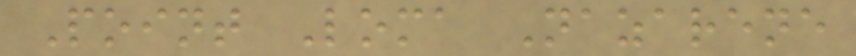Point Loma Nazarene
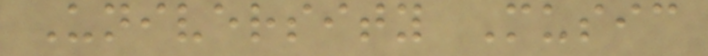University Music
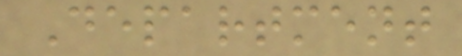Department
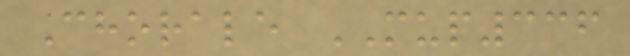Chorale MUP336
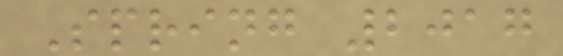Spring 2017
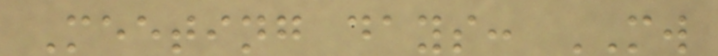Meeting days: MW
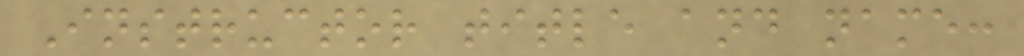Instructor title and name:
